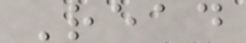Read
